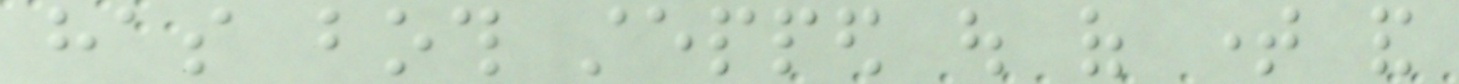has both stepped out of time and
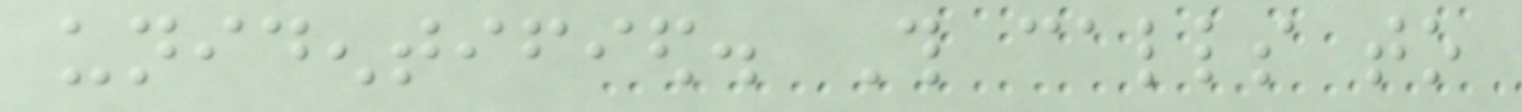unidentified. This calls to
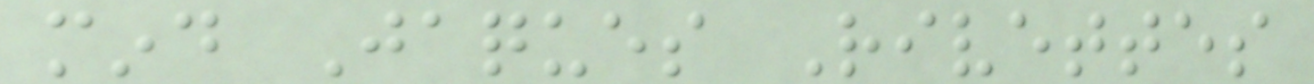mind Jaques Rivettes
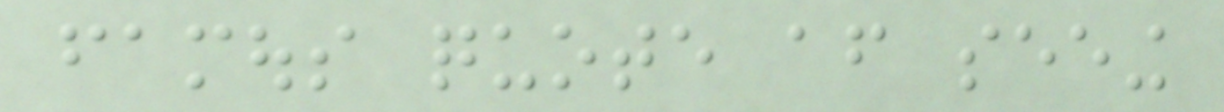famous quote after seeing
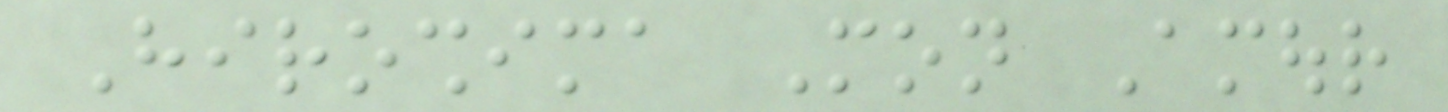Hiroshima Mon Amour
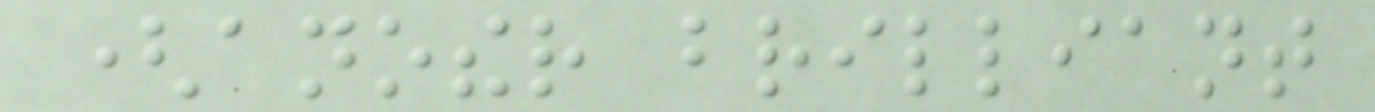(another brilliant
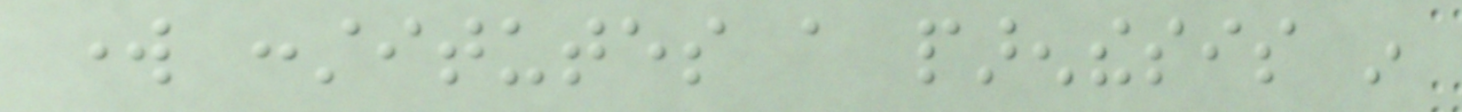work constitutes a parenthesis in
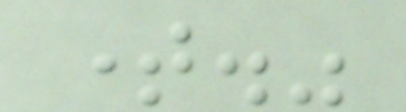time."
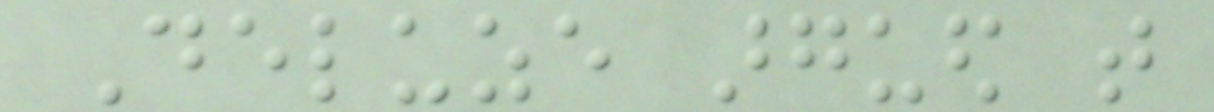Deluze argued that
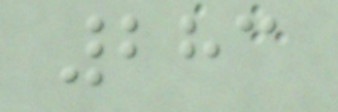283
